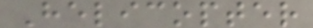Helicopter
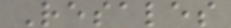Resales
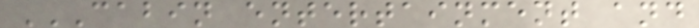CABIN ENTERTAINMENT AND
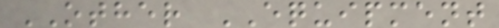OTHER EQUIPMENT
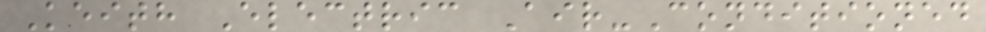Keith Electric Air-Conditioned
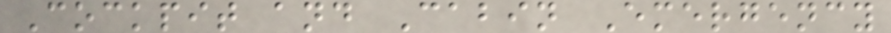Cockpit and Cabin Emergency
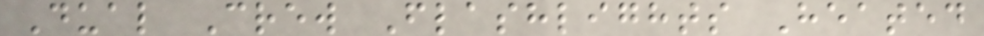Dual Crew Flashlights Heated
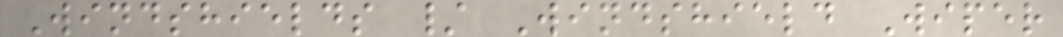Windshields / Windshield Wiper
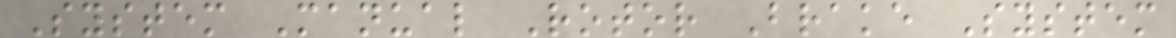System Manual Rotor Brake System
